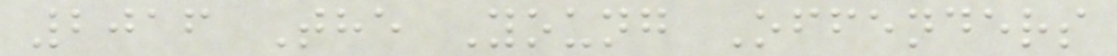2016 The Young Offenders
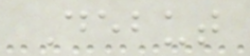Debut
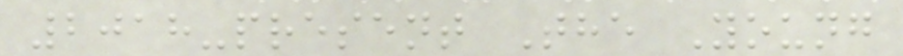2018-present The Young
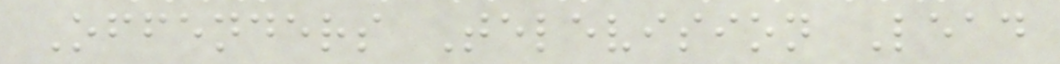Offenders Television Lead
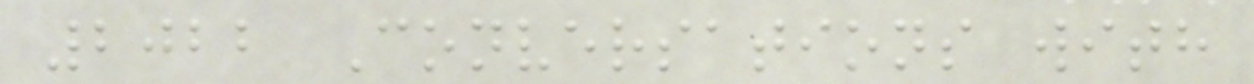2022 Conversations with
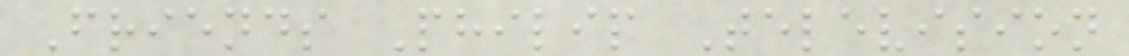Friends Philip Television
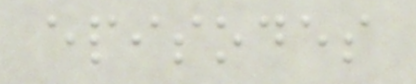episodes
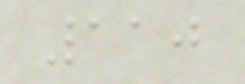110
